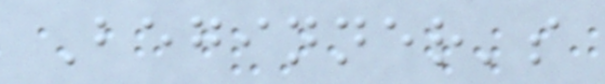Beginner's
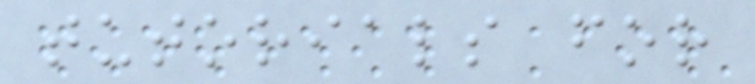tutorials for
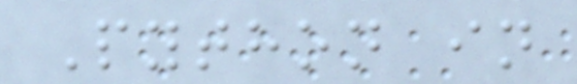Python in
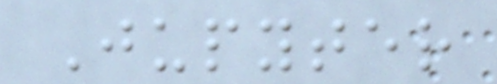Jupyter
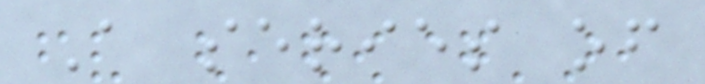A series of
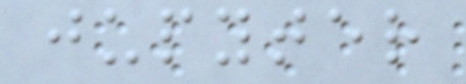jupyter
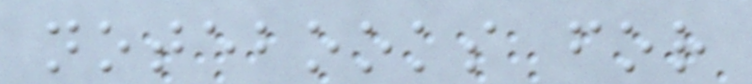notebooks for
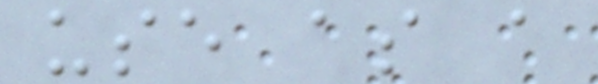use as a
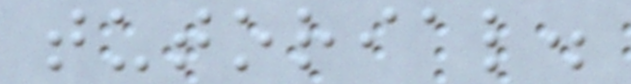tutorial.
